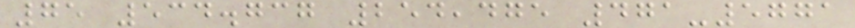75 534.737 254,475 471-5771
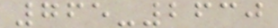765-2630
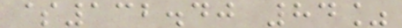$132.40 84%
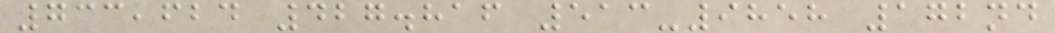733,624 427.816 513-9858 172nd
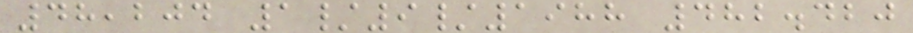48,204 1/9/1988 482.420
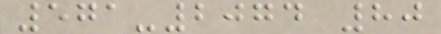571-2074 80
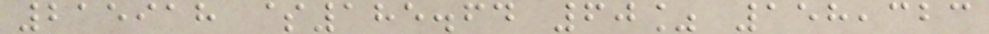215918 $185.64 60% 158,323
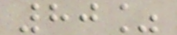80%
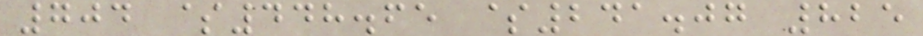704 $448.65 $241.07 825
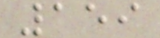159
